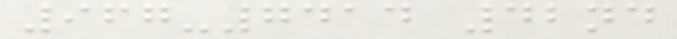967-7414 42nd
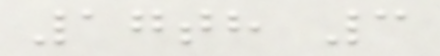17th 3
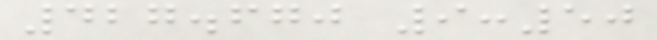427.670 9:50
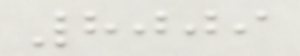8009
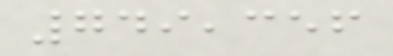749,356
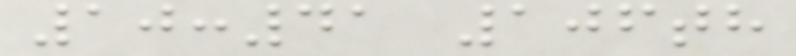10:41 106th
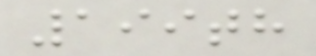199th
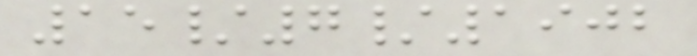15/7/1902
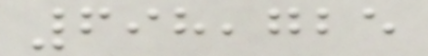698,725
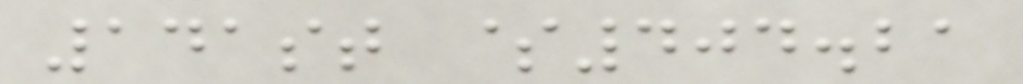141st $404.21
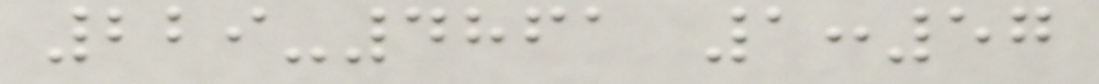229-4861 1:57
